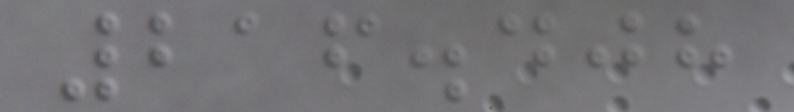216.408
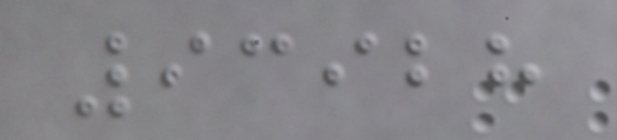93928
